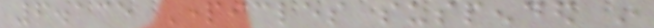6.135 Particles suspended in
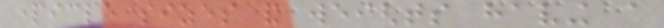particle sizes and weights having a
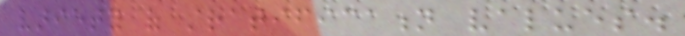variety of stratification values.
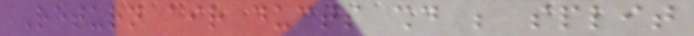Return air ducts should be split
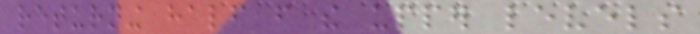returning half from the upper levels
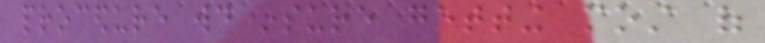procedure would insure getting most of
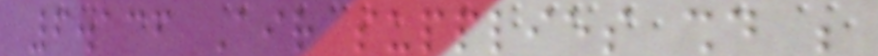6.136 Air supplies should be
